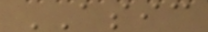ASIC
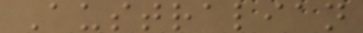Australian
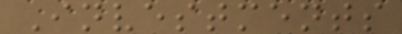Investments
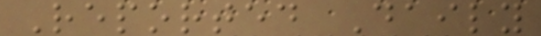Reported Daily
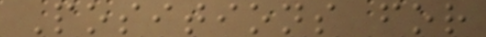Positions for
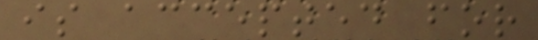is accepted for
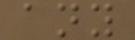any
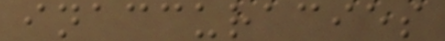inaccuracies
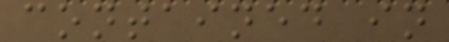contained in
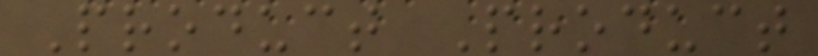Product Product
